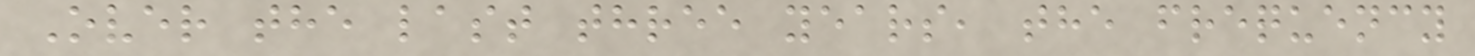Over the last three years, the frequency
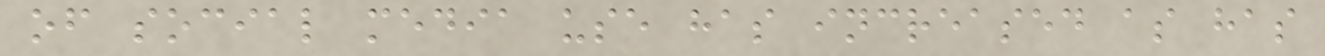of social media use has increased as has
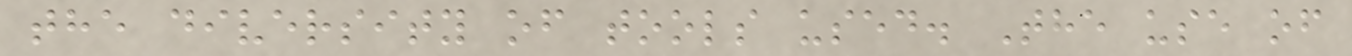the diversity of tools used. The use of
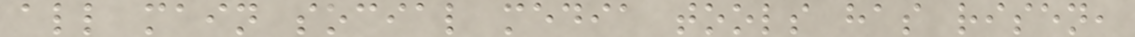all main social media tools has risen,
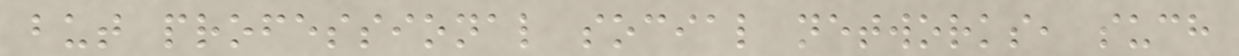but professional social networks, such
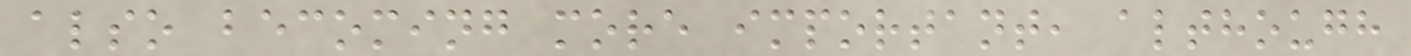also becoming more important, although
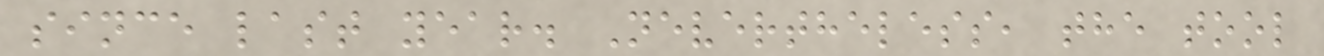since last year. Nevertheless, the tool
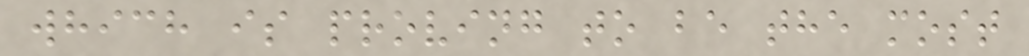which is proving to be the most
